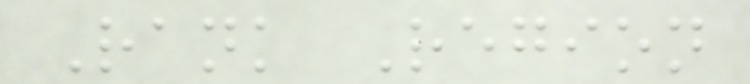Rank Region
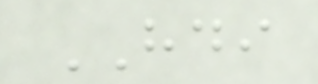HDI
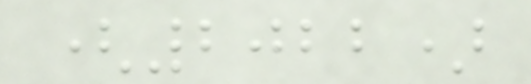(2022)
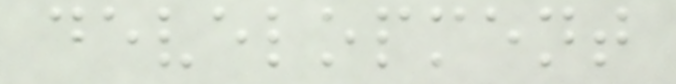development
